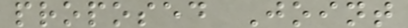proposed Joint
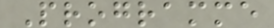Programme
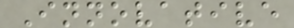Innovative
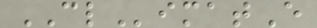CLimatE
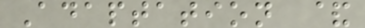Adaptation &
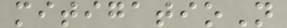mitigatioN
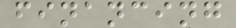financing
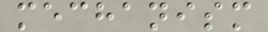mechanism
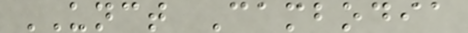UNCT Cambodia
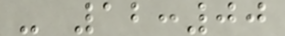- 12:00
